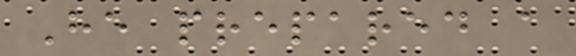He prepared a
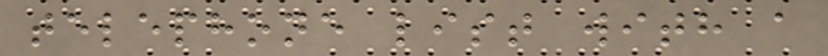telephone list with a
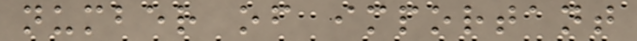number of important
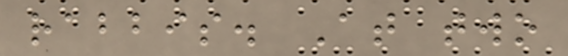rabbis. At two
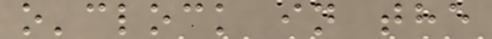o'clock in the
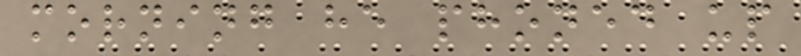morning he phoned up
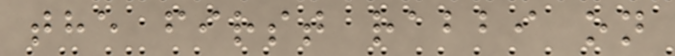the first rabbi on
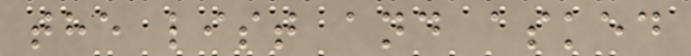the list and asked
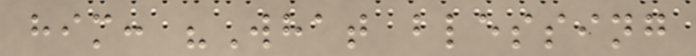him: "What blessing
